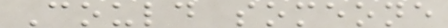Could someone
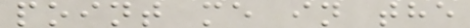point me in the
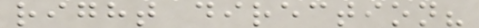right direction?
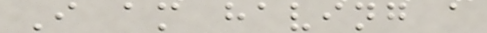I am having a
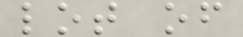lot of
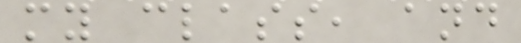my class, and
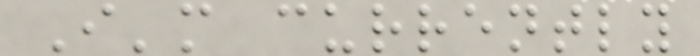I'm currently
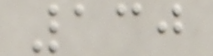130
